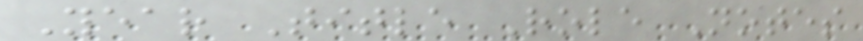Year Title Role Notes
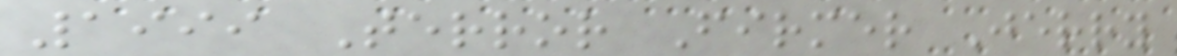1999 Terror Firmer Jerry
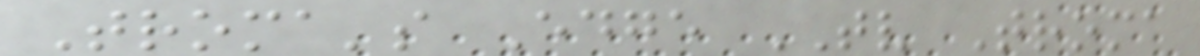Troma's Edge TV Troma
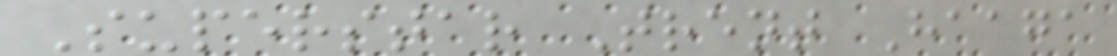Superstar Trent Haaga
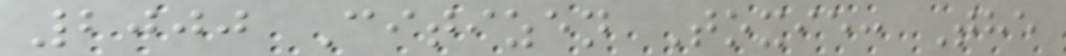2000 Citizen Toxie: The
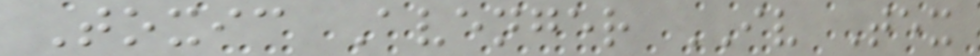Toxic Avenger IV Tex
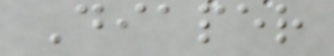Diaper
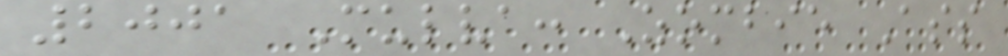2001 Mulva: Zombie Ass
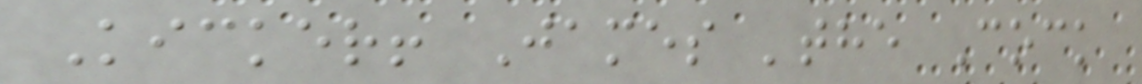Kicker! James 'the Cock
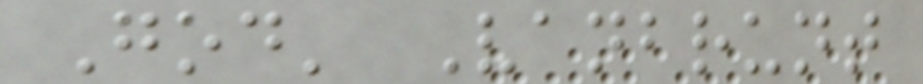God' Vanbrunt
